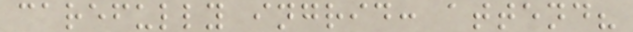carefully ingrid: attend?
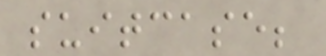suitcase;
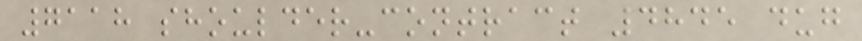7118 shoulder-contract 4845 dug
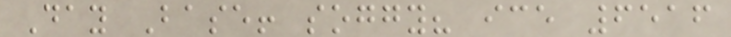Day Base! soggy? ice 6516
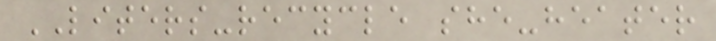LITERS-recycle she-heater
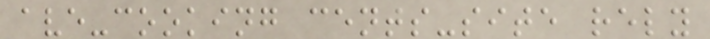ave-cooking cents-site rely
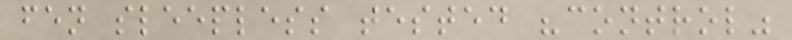fen sleepless tested "control"
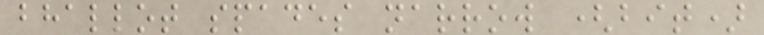bhallot spades narrow (bit)
